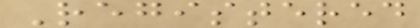Registered
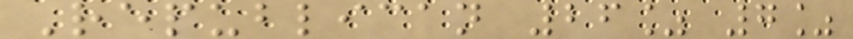Republican 26% 7%
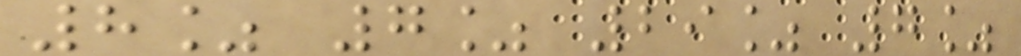8% 7% 29% 7%
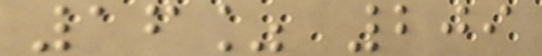16% 209
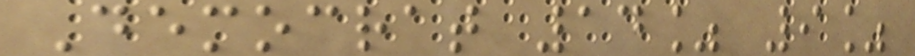Democrat 14% 9%
